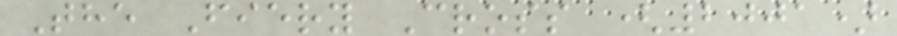The Fiery Cross (2001)
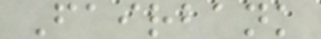Fairbank
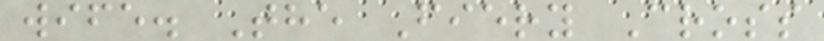wife. The Fiery Cross
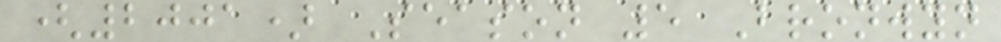(2001) Season 5 Bronwyn
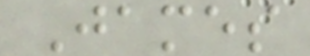James
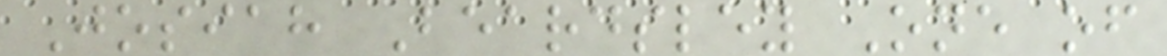Josiah Beardsley One of
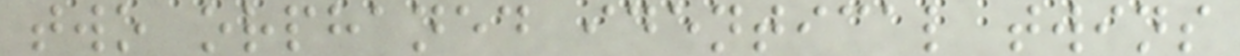two orphaned identical twins
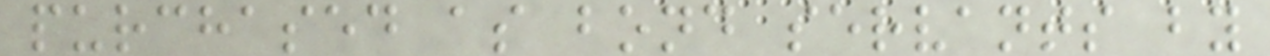purchased as bond servants by
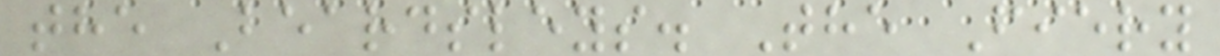the Beardsleys. The Fiery
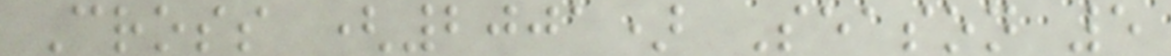Cross (2001) Season 5
